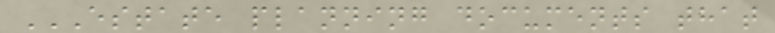ESTATE PLANNING DOCUMENTS THAT
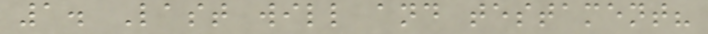1. Last will and testament?
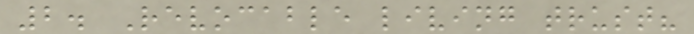2. Revocable living trust?
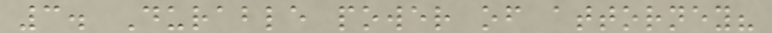3. Durable power of attorney?
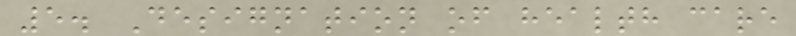5. Designation of health care
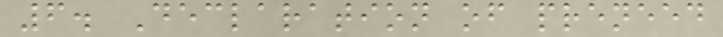6. Declaration of preneed
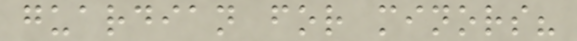guardian for minors?
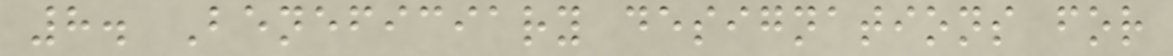8. Beneficiary designations for
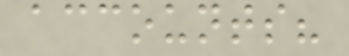accounts?
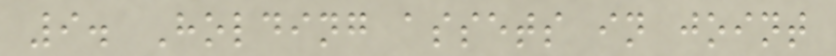9. Holding assets in joint
